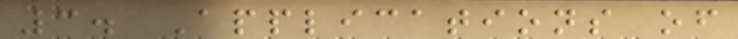3. Applications of
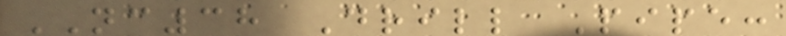NC38 Drill Pipe:
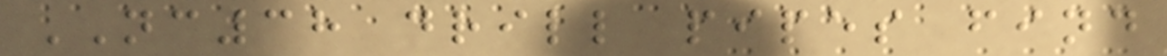NC38 drill pipes find
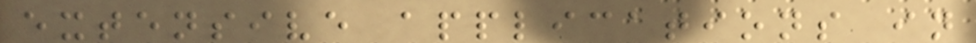extensive applications in
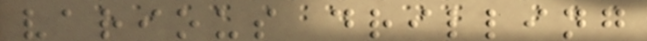various drilling
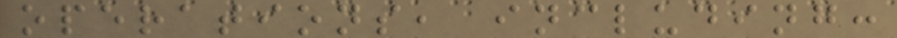operations, including:
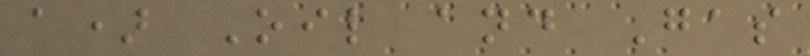a) Oil and Gas
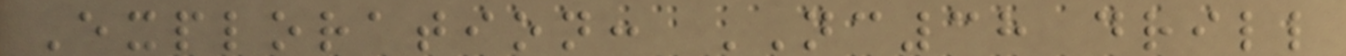Exploration: NC38 drill
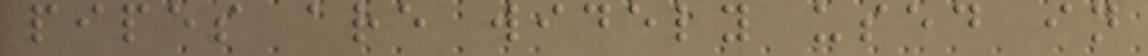pipes are widely used in
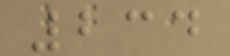234
